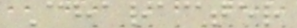Character
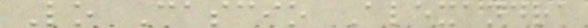Lo Cascio Alexandra
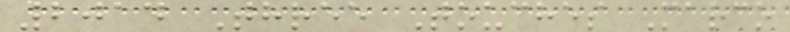2014 Three Touches Marco
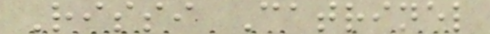Rissi Catrinel
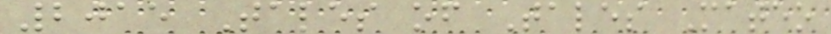2015 Tales of Tales Mateo
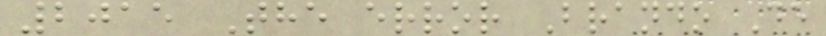2015 The error Brando De
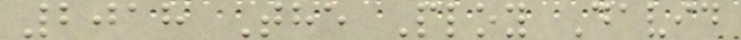2018 The Ploy David
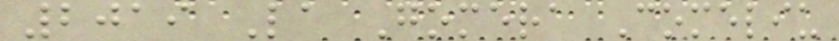2019 La Gomera Comeliu
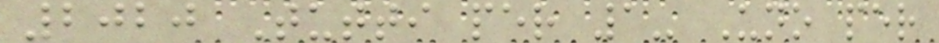2020 Tutti per 1- Uno per
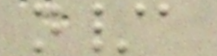n/a
